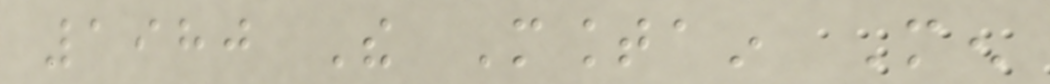1980 The Mountain Men
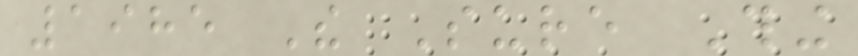1985 The Sure Thing
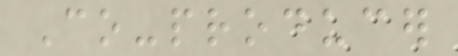Co-producer
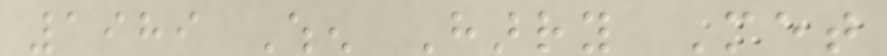1989 When Harry Met
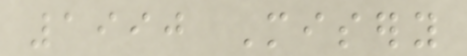1990 Misery
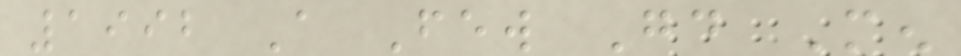1992 A Few Good Men
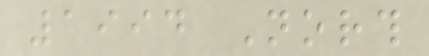1994 North
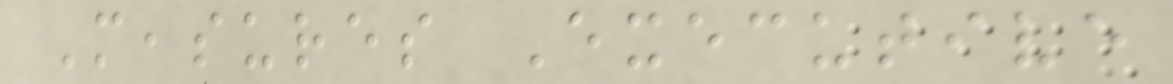Measures Executive
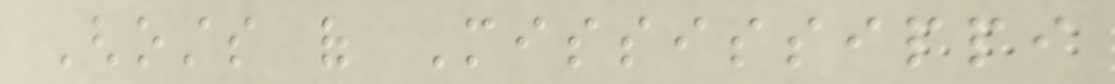Ghosts of Mississippi
